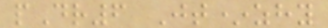pDr6 Jt*zhy
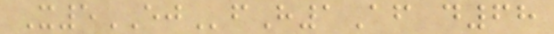X5EJfH1Af d68
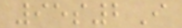95s2I
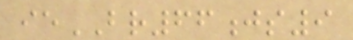ieBR66js9
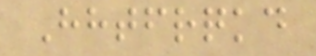Hhtfrqkd
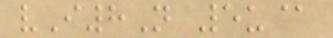vI8N 5u@
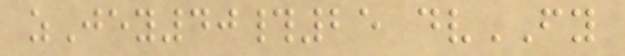zJey40#25 dvFY
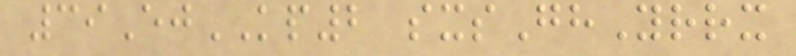39EjKP2 sxsGhYrrx
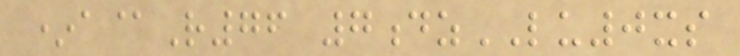*a@R76 7dzLU0xs
